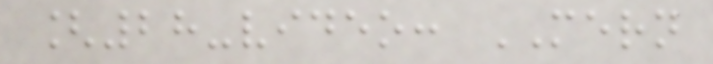[28-video: MERN
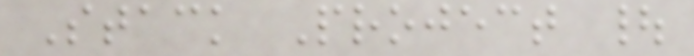Stack Project |
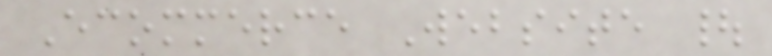Ecommerce Website |
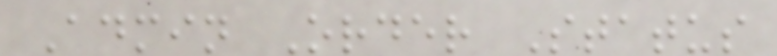Admin Order Status
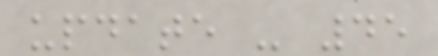update - 45
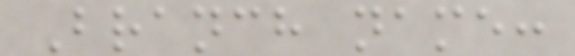Branch name:
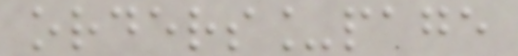orders_page
